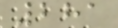281
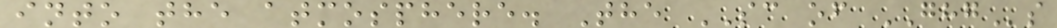into the atmosphere. The SC of GHGs
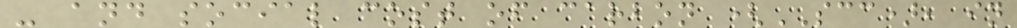- and social cost of carbon (SCC), in
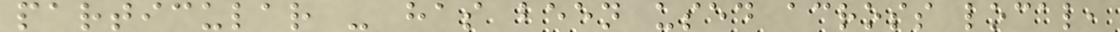particular - has been used across local,
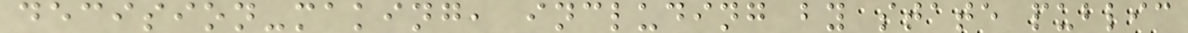decision-making, including by state public
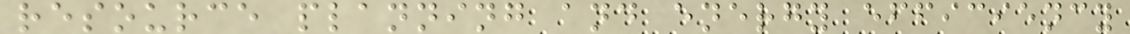resource planning and energy efficiency
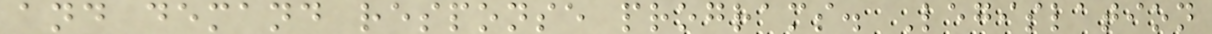and demand response programs. Legislation
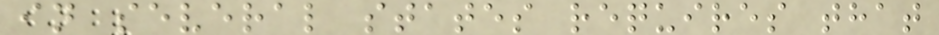in several states requires that
